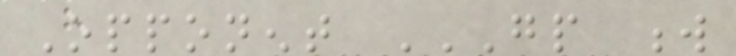Opponent GP W
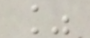%
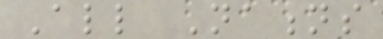All Nations
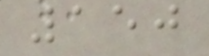150
